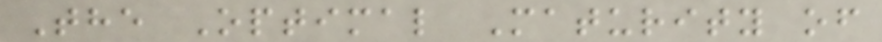The Optimal Maturity of
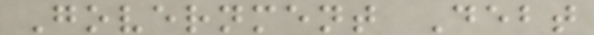Government Debt
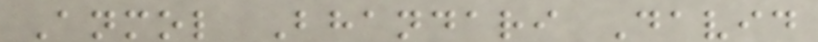Anmol Bhandari David
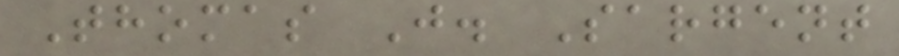Thomas J. Sargent
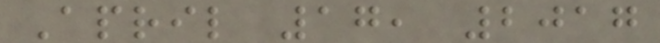April 17, 2017
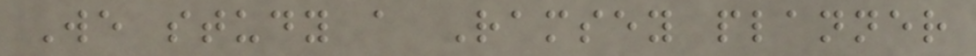We study a Ramsey planner
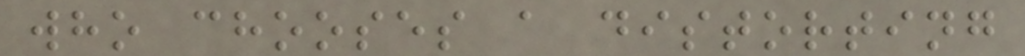who chooses a distorting
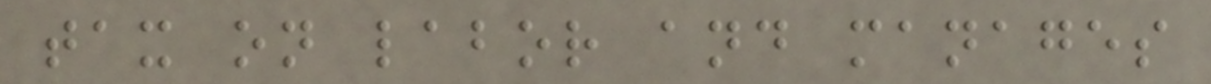tax on labor and manages
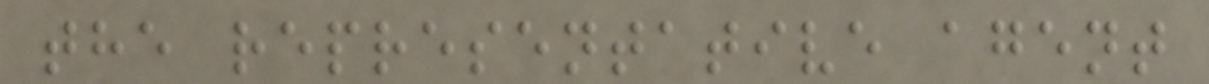the representative agent
